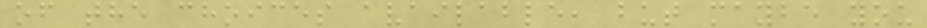of the choices available, but maybe you
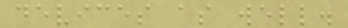devices as well.
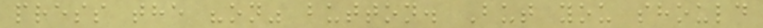press the "on" button. But you should
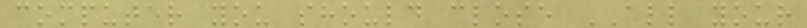computer you should close ALL your
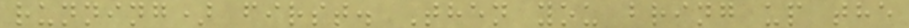running) first. Then you bring up the
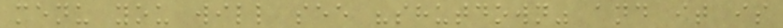menu you will see "shutdown" and it is
